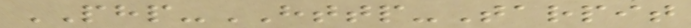PHP-HTTP-Tarpit
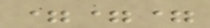===
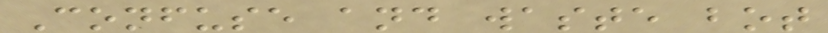Confuse and waste bot
